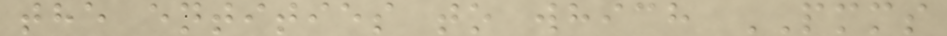the entities to which PMMS
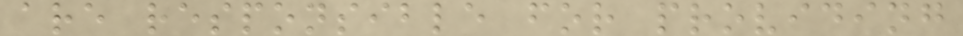are responsible for providing
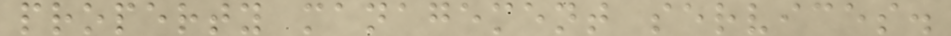property management services.
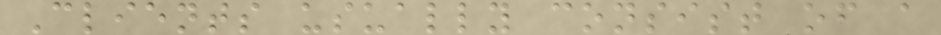Clients usually consist of a
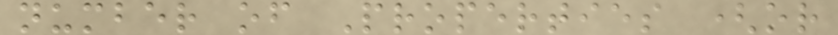number of Properties (or
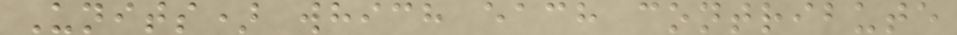Units) which each contribute
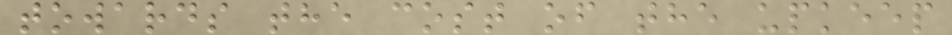towards the cost of the upkeep
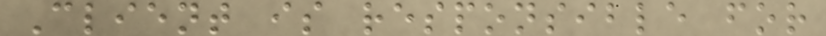Client is responsible for
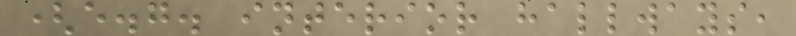(e.g. interior hallways,
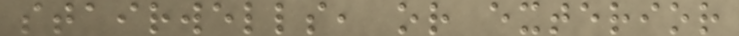stairwells, or exterior
